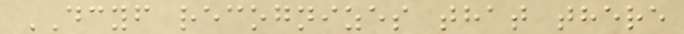DCYF recognizes that there
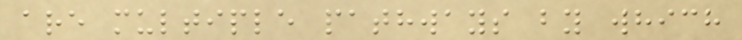are multiple pathways by which
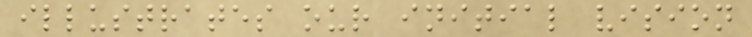illustrates our initial vision
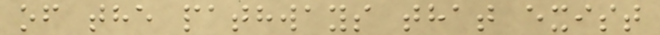of the pathways that exist
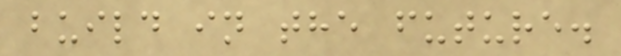build in the future.
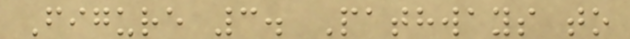Figure 3. Pathways to
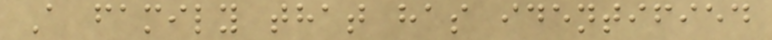A family that has identified
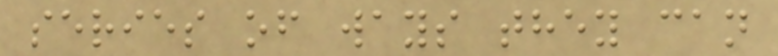series of ways they can
